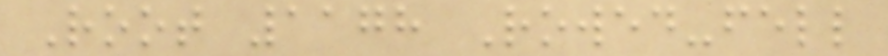Root 1178 Rowed-fell
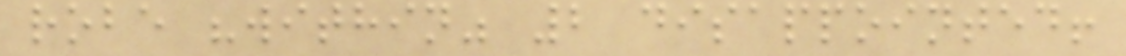robe "within" 2 disappointed!
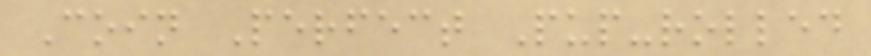Coin Perfect Pup-rolled
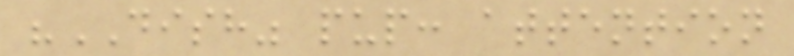"DISH" pup: attention
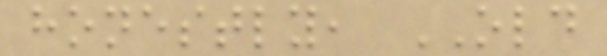honestly, OLD
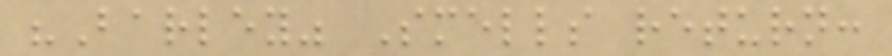"Barley" Smells return:
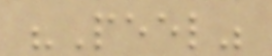"Peel"
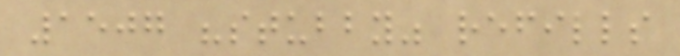1507 "stubby" refills
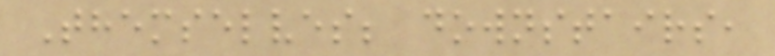Themselves; downstairs,
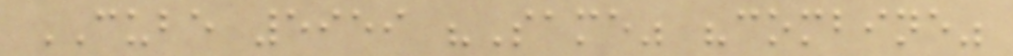CUBE 5959 "Same" "combine"
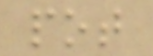pot
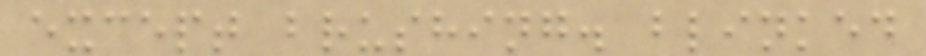except brushing. blinked
